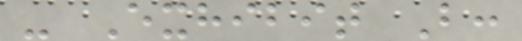- Exhibit B:
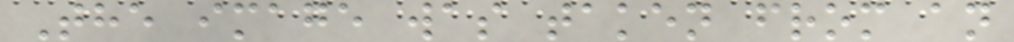The image was taken from an
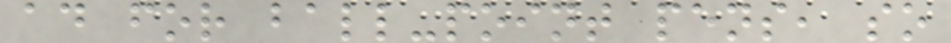ad for ball-point pens, so
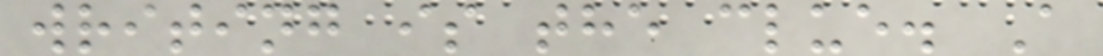writing is the clue. A
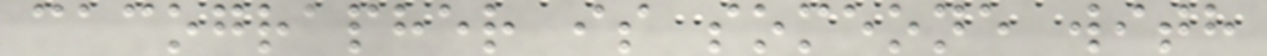cacographer is someone with
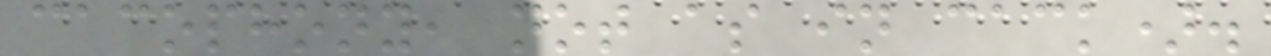cacophony, not as in cack).
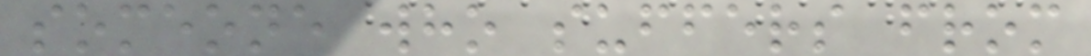someone who suffers from
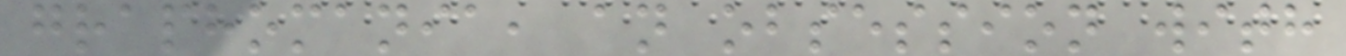graphomania, an obsession with
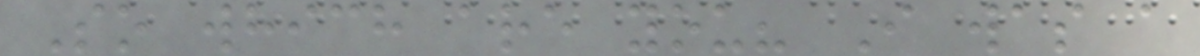So which are you? I was a
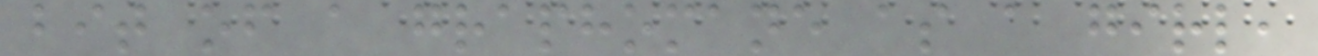bit of a graphomane as a girl,
